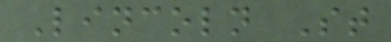Lincoln St
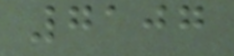7107
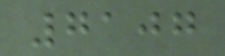7107
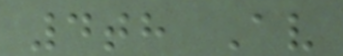4th Av
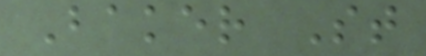Baker St
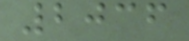2036
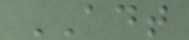ADT
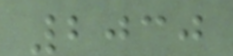2030
